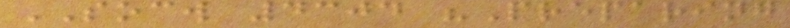SOCW 4304 "Preparing
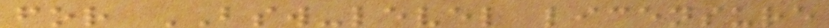for BSW-level licensure
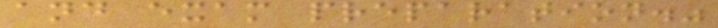and exam preparation."
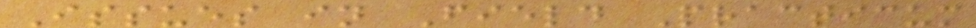Issues in Field Practicum
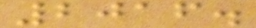2016.
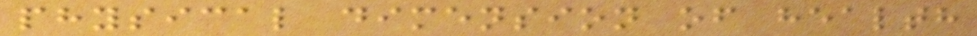physical dimension of health
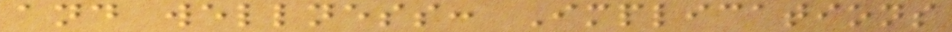and wellness: Implications
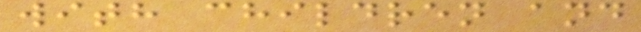with children and
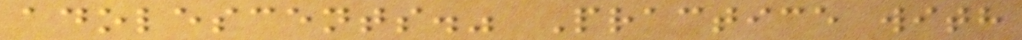adolescents." Practice with
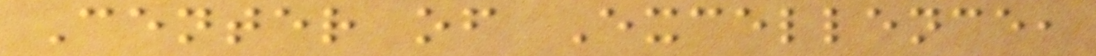Center of Excellence,
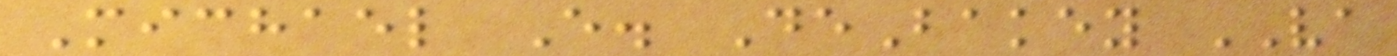Michael E. DeBakey VA
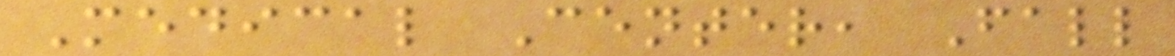Medical Center, Fall
